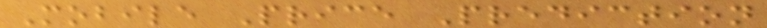Mobile Price Prediction
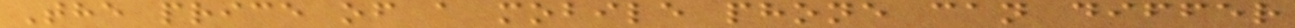The price of a mobile phone can differ
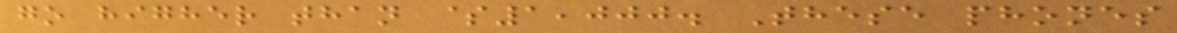go higher than $1,000. These phones
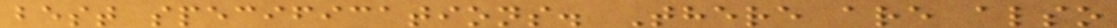best specifications. There are also
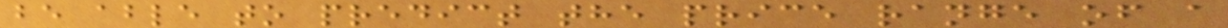be able to predict the price range of a
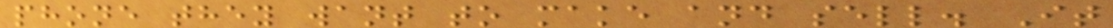phone they want to make and sell. It
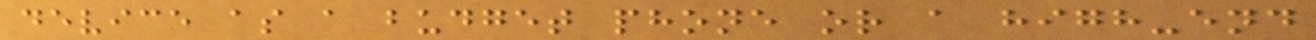device as a budget phone or a high-end
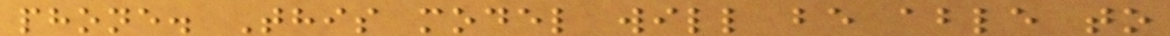phone. This model will be able to
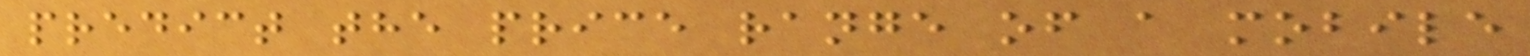predict the price range of a mobile
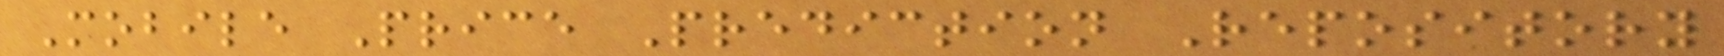Mobile Price Prediction Repository
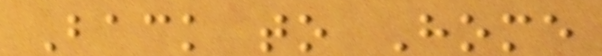Back to Home
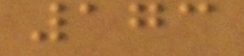173
